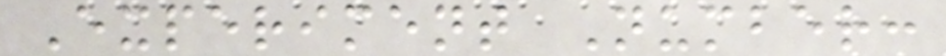Experiment Number:
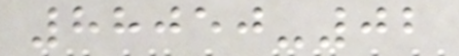88050-02
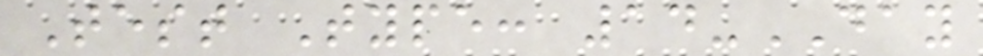Test Type: 14-DAY
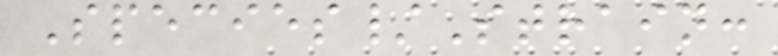Species/Strain:
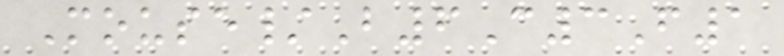Mouse/B6C3F1
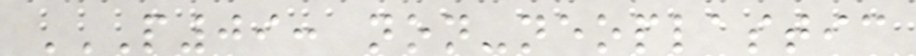P09: NON-NEOPLASTIC
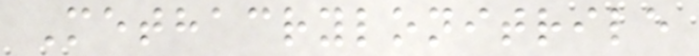Methacrylonitrile
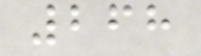268
